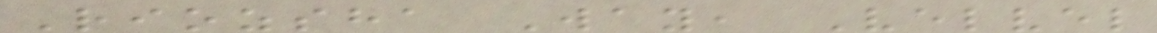Riozsha Way, Velvel
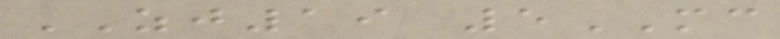ZJ19 5MC
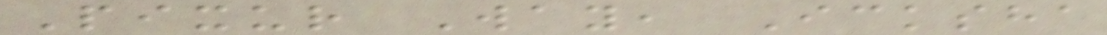Pixur Way, Icksha
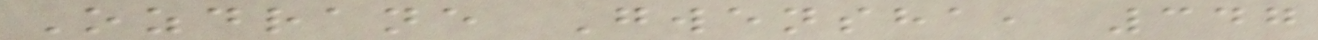Ozdrane Gwensha, 347
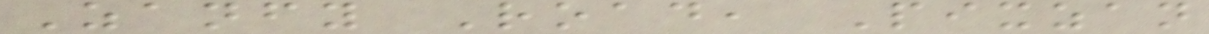Zanfy Road, Pixzan
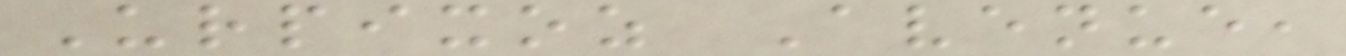Urpixoz Avenue,
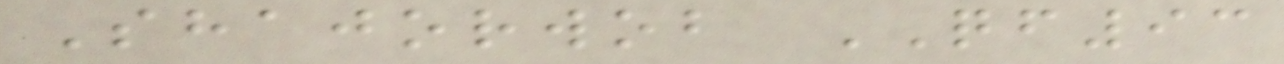Shajorwob QF93
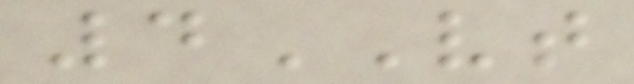4VT
